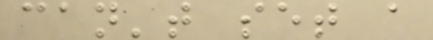can't set a
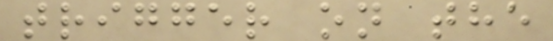trigger on the
